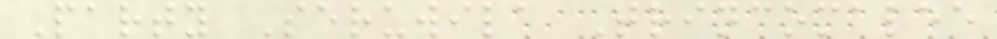Party Seruwila Trincomalee
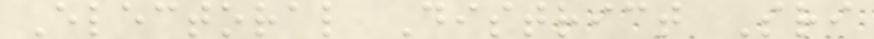Electoral District Sri
